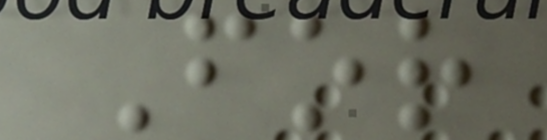For
